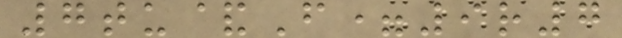7tu&F=9r7
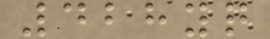428yq
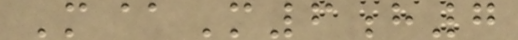M@M6h7
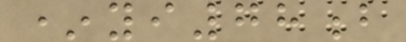*yi78b
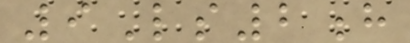9Ls2h
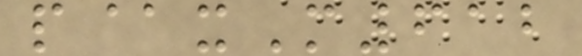p@xM612
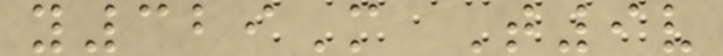y329M T9v
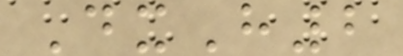DxH2
